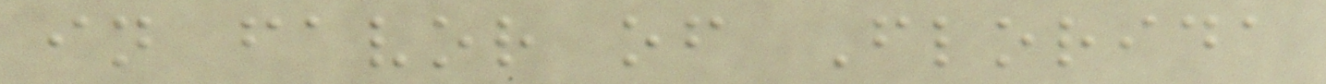in favor of Florida
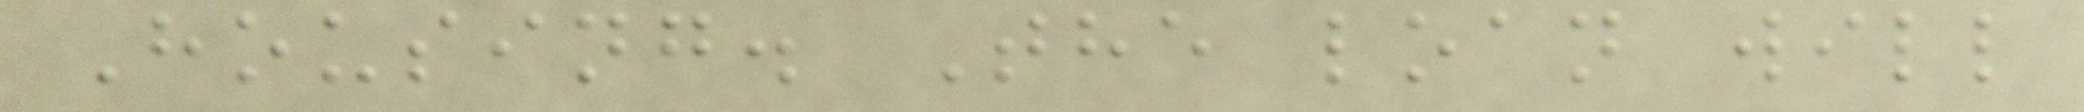Housing. The loan will
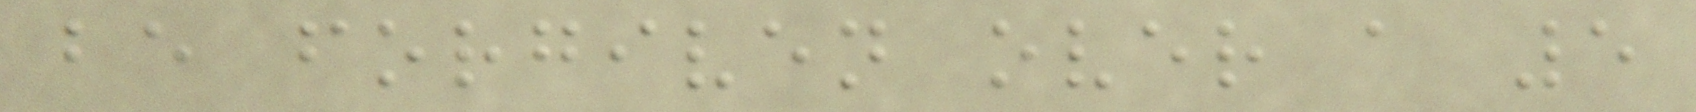be forgiven over a 5
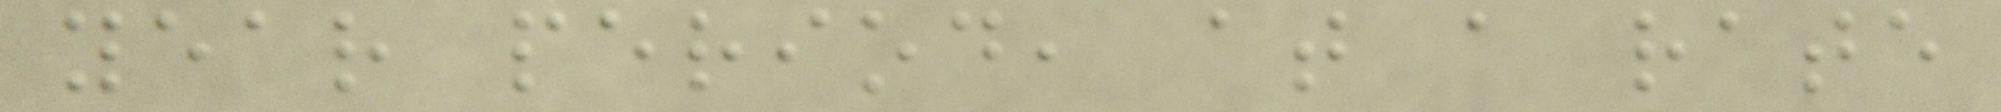year period, at a rate
